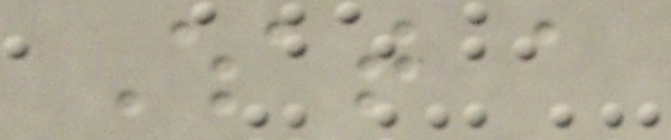What a
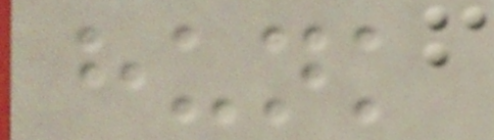hunk
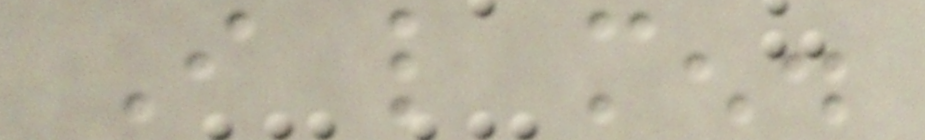I like men.
